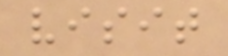visit
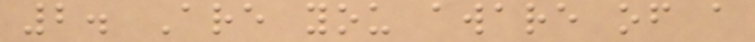2. Are you aware of a
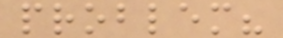problem?
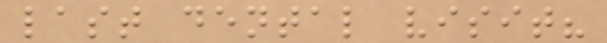last dental visit?
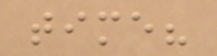time?
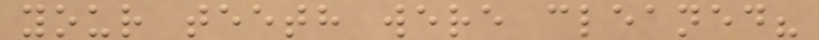your teeth were cleaned?
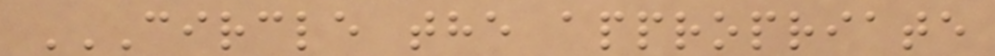CIRCLE THE APPROPRIATE
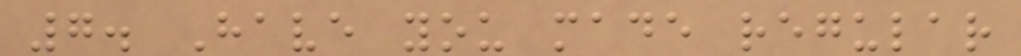7. Have you made regular
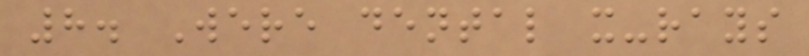8. Were dental x-rays
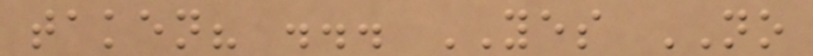taken? ... YES NO
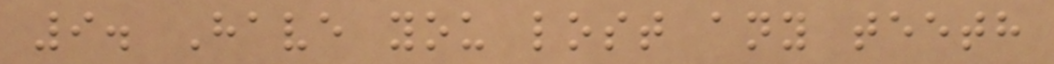9. Have you lost any teeth
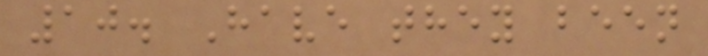10. Have they been
